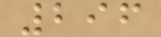296
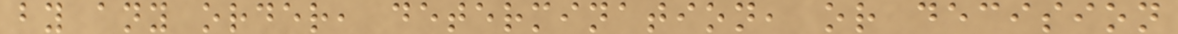by any order, determination, or decision
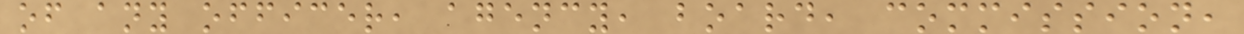of any officer, agency, board, commission,
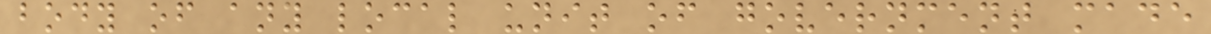body of any local unit of government made
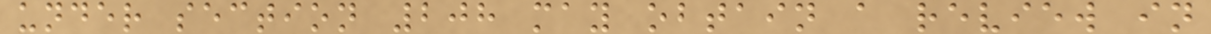under section 208 may obtain a review in
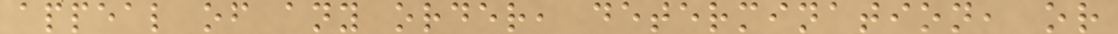appeal of any order, determination, or
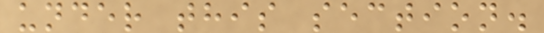under this section.
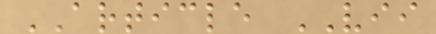ARTICLE VII
